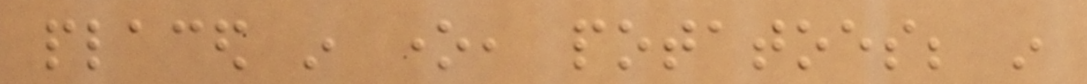placed in one, potatoes; in
